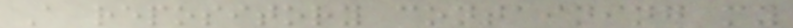A repository containing my
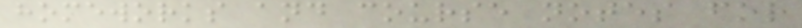homeworks and course notes for
